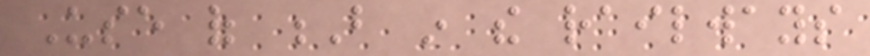Use of B in the railways
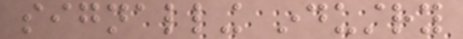signalling industry
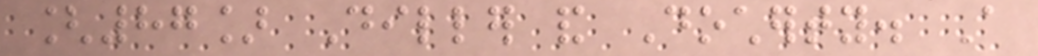[87] Diller and Docherty. A
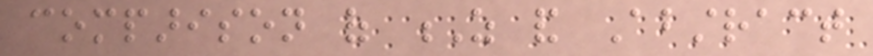comparison of Z and Abstract
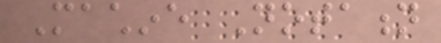Machine Notation
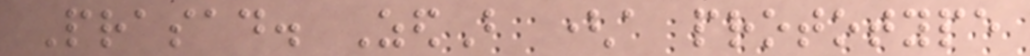Prasad. ZedB (a prototype
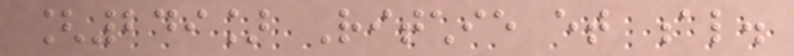[249] Ritchie et al.
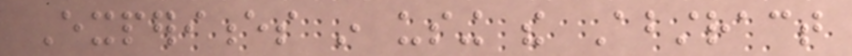Experiences in using the Abstract
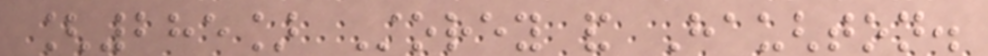[285] Storey and Haughton.
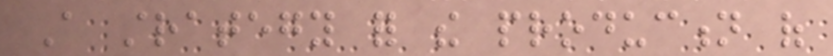A strategy for the production of
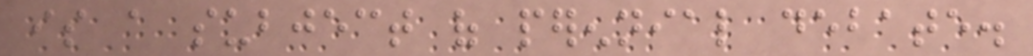is a subject of perennial debate.
